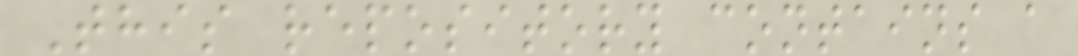This repository contains a
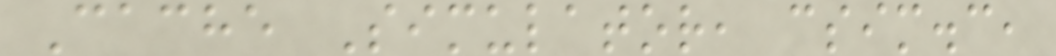Cache Simulator, csim.c,
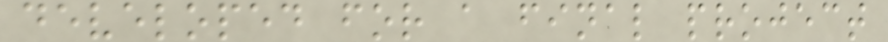developed for a final project
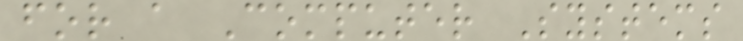for a Computer Systems
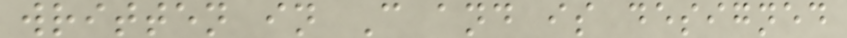written in C and is designed
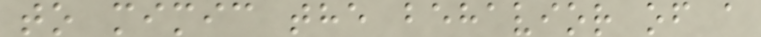to mimic the behavior of a
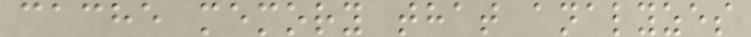cache memory that analyzes
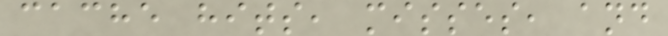cache hits, misses, and
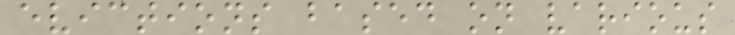evictions based on various
